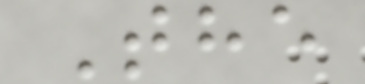The
